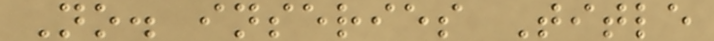No. inseries Title
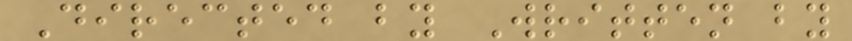Directed by Written by
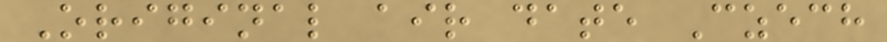Original air date Czech
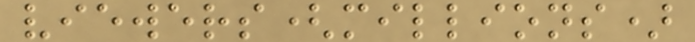viewers(millions)
